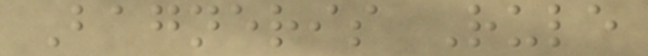Bagneris Rule
